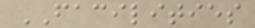FACILITIES
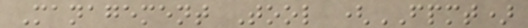Management Tool (FPMT)
